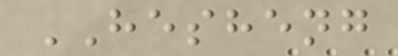HESHENG
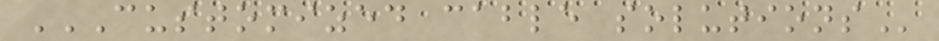CUSTOMIZED CABLE SOLUTIONS
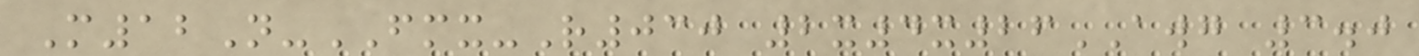M12N-FMX-R030 2x4x26AWG 3.0
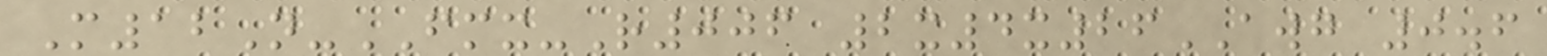M12N-FMX-R006 2x4x26AWG 0.6
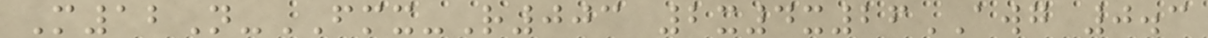M12N-FMX-R003 2x4x26AWG 0.3
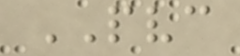PVC
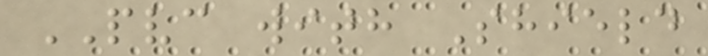PVC with Shield
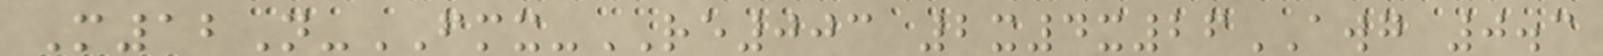M12N-FMX-RE003 2x4x26AWG 0.3
